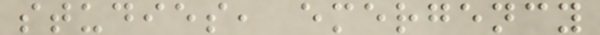studies, emergency
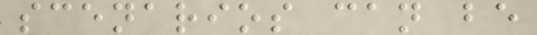scenarios can be
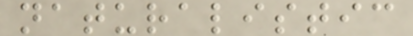naturalistic
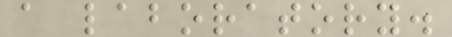a laboratory.
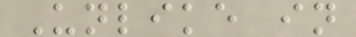Unlike in
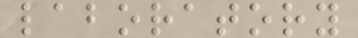laboratory
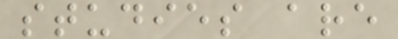studies are
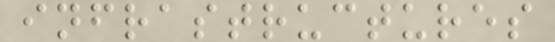infrastructures
